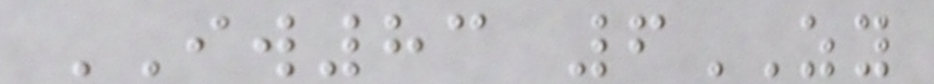IW83 6ZY
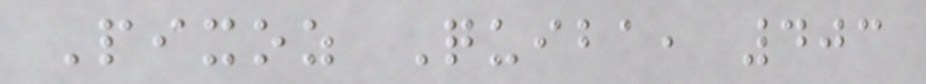Pixoz Quiba, 403
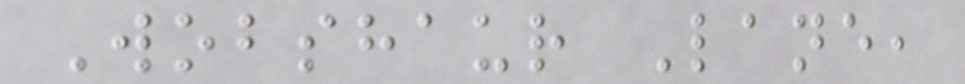Wobshaur Lane,
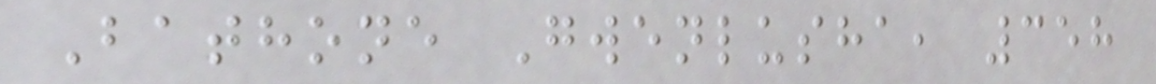Bathone Gwenlusha, 358
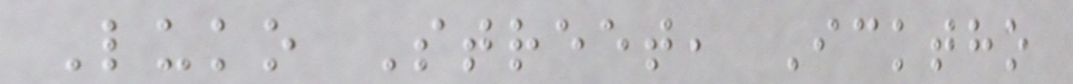Luko Street, Icktho
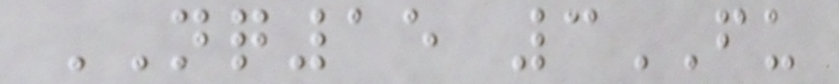NQ15 3FU
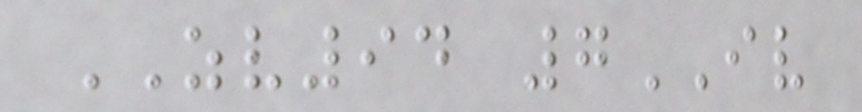ZV94 7IV
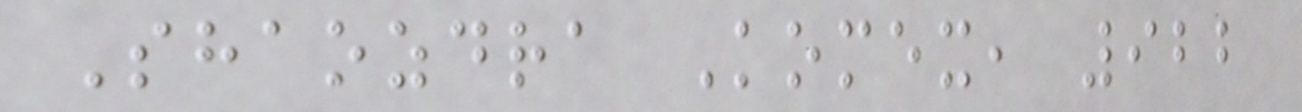Shaozdra Komex, 922
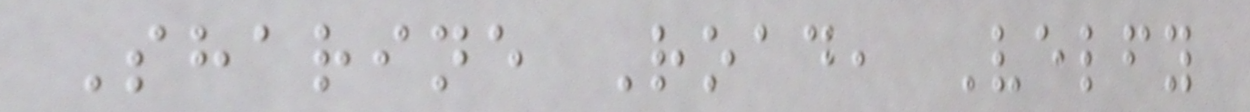Sharine Road, Velfy
